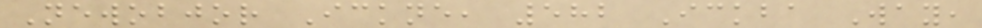Newobjor Ickne, 582 Ickba Way,
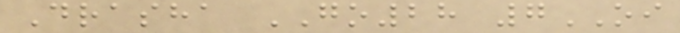Drasha GO28 7OI
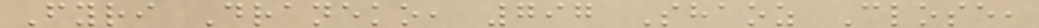Fyri Draneko, 797 Shaoz Close,
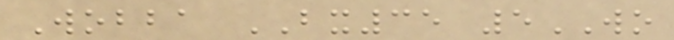Wobba BX35 5WO
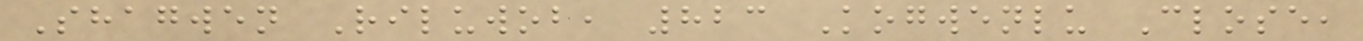Shagwen Riluwob, 823 Kogwenlu Close,
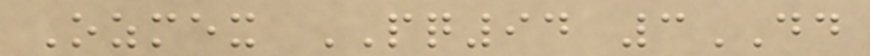Ozmex PQ94 3DD
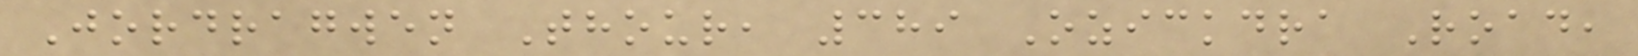Jordragwen Thour, 389 Ozickdra Road,
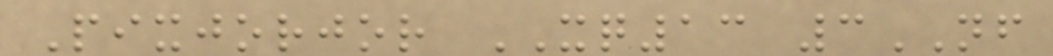Pixjorjor XQ13 3NF
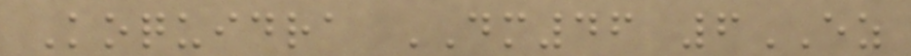Koquidra DM46 6EZ
